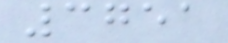3751
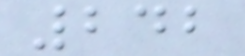242
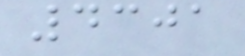4301
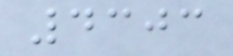4303
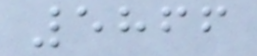5866
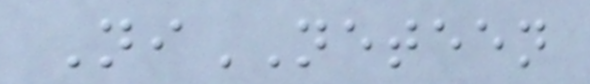NiNETEEN
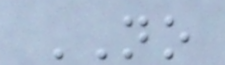NO
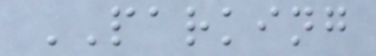PARKING
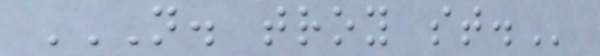N. TROY ST.
